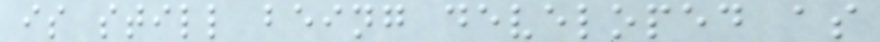is still being developed as
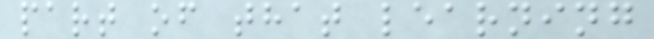part of that learning
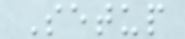Setup
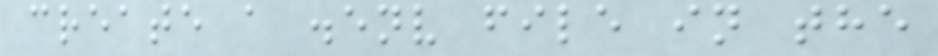create a .env file in the
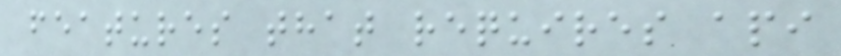features that requires api
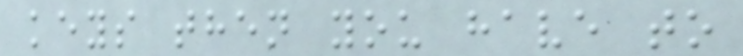keys then you have to
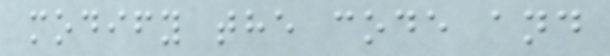modify the code and
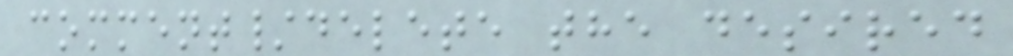comment/delete the desired
